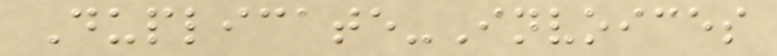Duplicate-Invoices
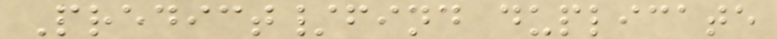Predict/find duplicate
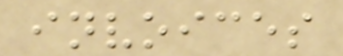invoices
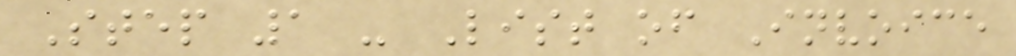Step 1 - List of Invoice
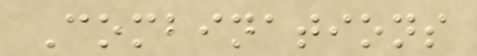Combinations
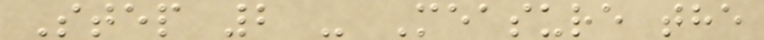Step 2 - Measure the
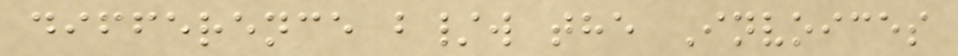difference b/w the Invoices
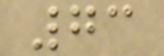73
